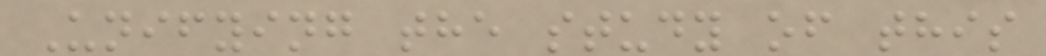Unifying the study of this
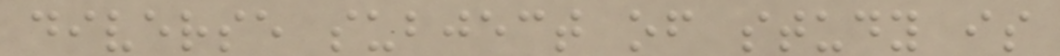diverse subject of study is
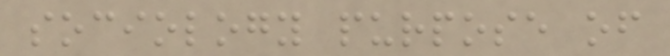sociology purpose of
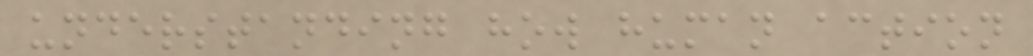understanding how human action
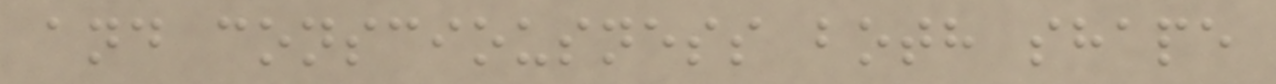and consciousness both shape
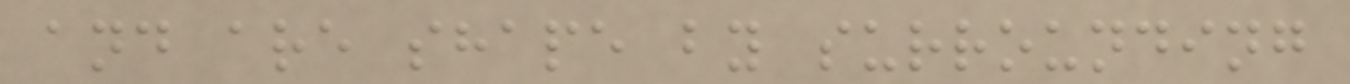and are shape by surrounding
